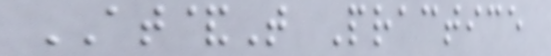AT&T Practice
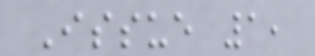Issue 1,
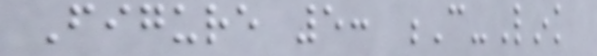Figure 5: C-Link
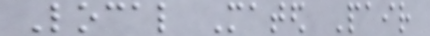Local Mated Pair
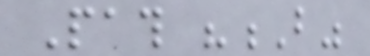Path "B"
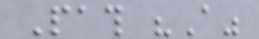Path "A"
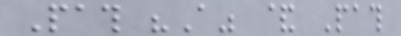Path "A" & Path
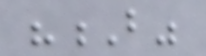"B"
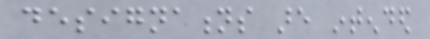designations are intended
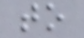to
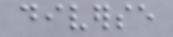diverse
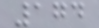174
